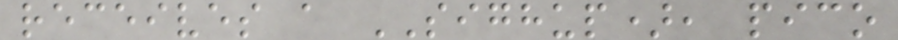receives a SIGHUP), pico
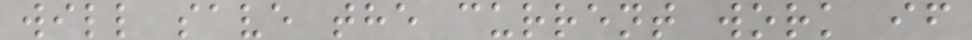will save the current work if
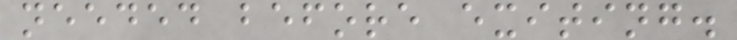needed before exiting.
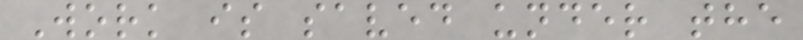Work is saved under the
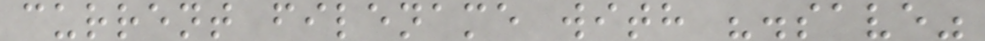current filename with ".save"
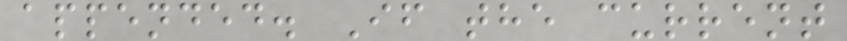appended. If the current
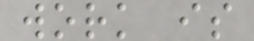work is
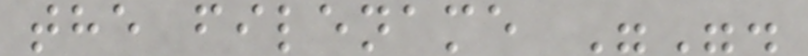the filename "".
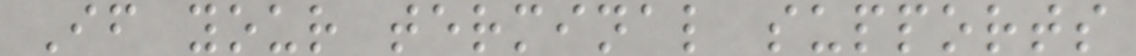If your terminal supports
